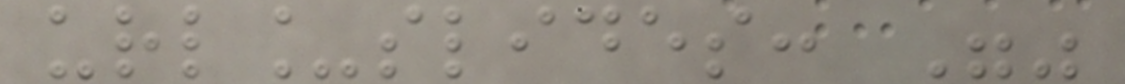url_slides: ""
